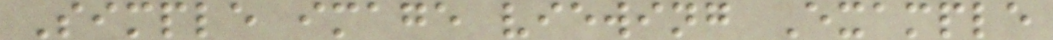Simple image viewing Example
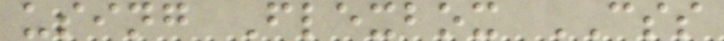using Flexbox CSS
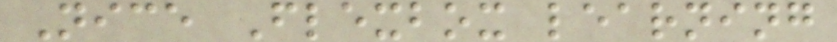Nice Flexbox learning
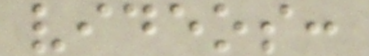videos:
